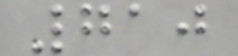710
